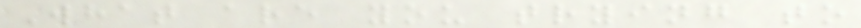What are you trying to
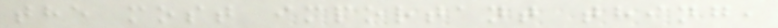the most important thing,
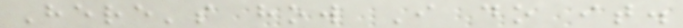Here's how I do it.
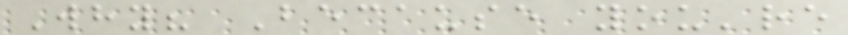Why? Because you're
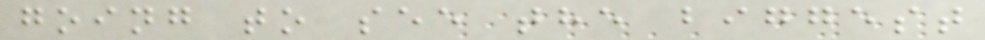going to see the biggest
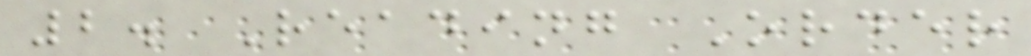2. Reading Order
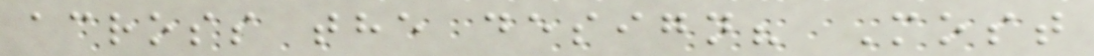across the design? Most
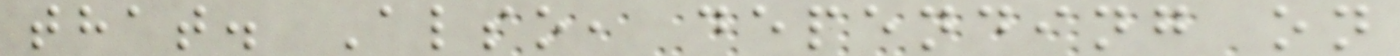that. Also, depending on
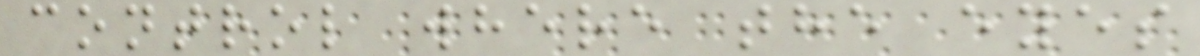control where the eyes
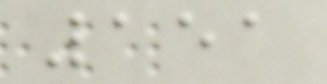151
